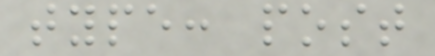type: post
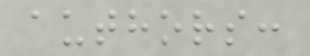authors:
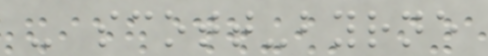- scott-byrne
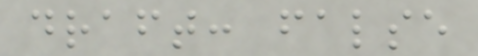draft: false
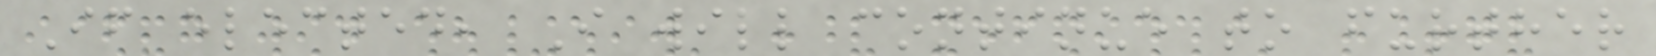If elected, I will continue to further
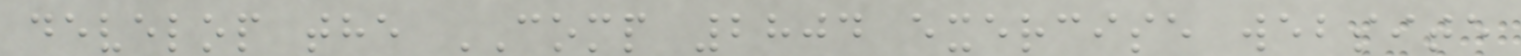develop the COMP 2804 exercise website
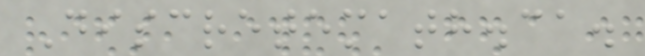Discretemath.ca.
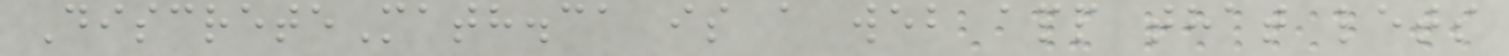DiscreteMath.ca is a web app that lets
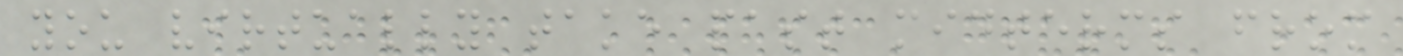you virtually take past midterms from
